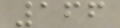166
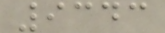9343
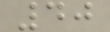40
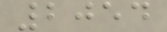2054
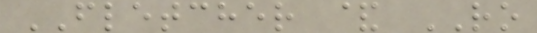FLETCHER & RO
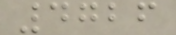4726
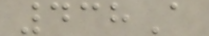438A
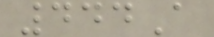444A
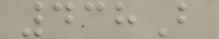438B
